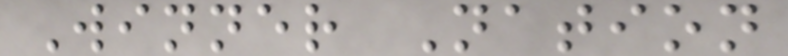Winner Nation
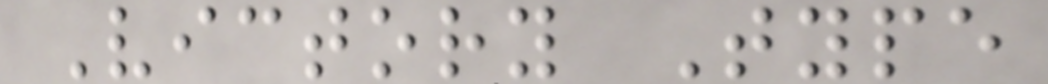Victory Type
